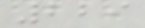229
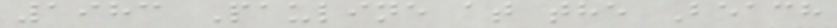1983 Pauline at the Beach
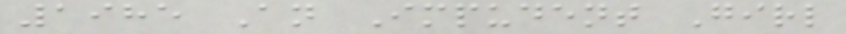1985 An Impudent Girl
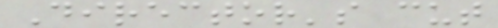Director's cut
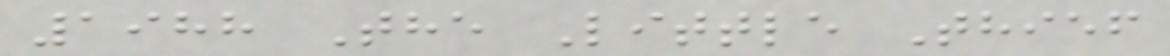1988 The Little Thief
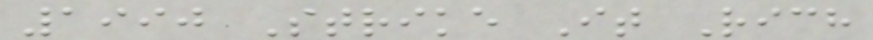1990 Strike It Rich
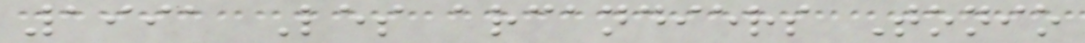1991 Les arcandiers Tonio
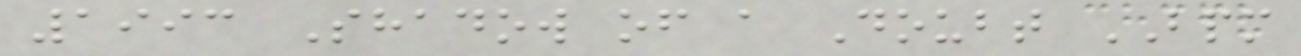1993 Shadow of a Doubt BPM
